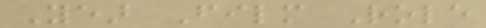Year Film Role
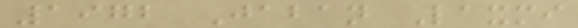1972 Jaban Laxmi
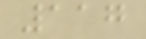117
